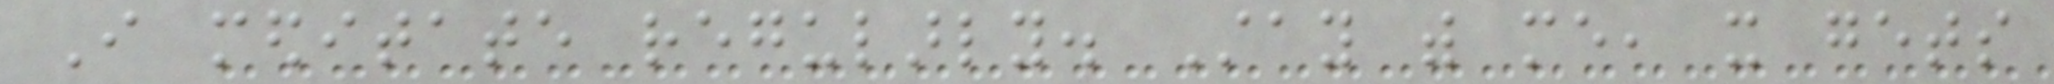I meditate regularly. Stay with me, it gets
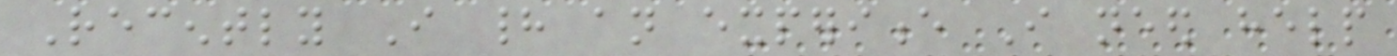Recently I had an experience I need help
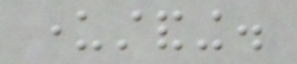understanding.
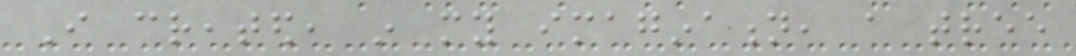I created, in my imagination, a tree
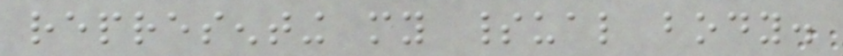representing my spiritual body.
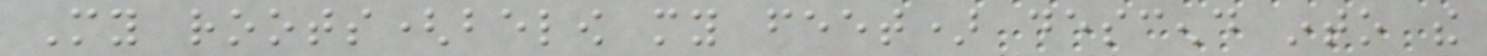My roots(below my feet) descend into the
